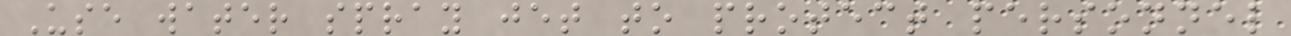Use water spray jet to protect personnel
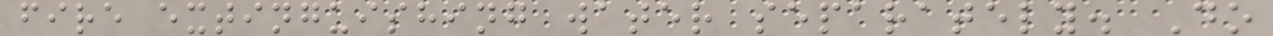fire extinguishing water separately. Do
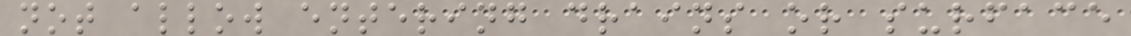not allow entering drains or surface
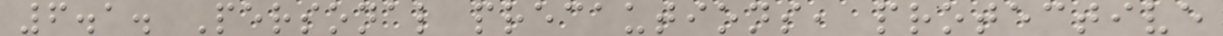6.1. Personal precautions, protective
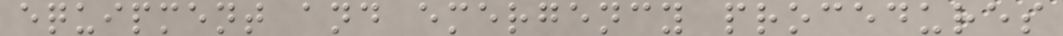equipment and emergency procedures
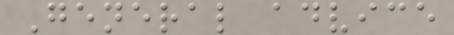General advice
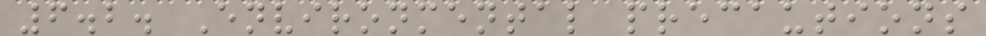6.2. Environmental precautions
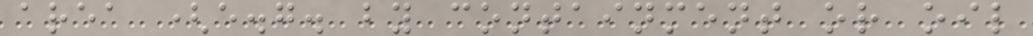area (e.g. by containment or oil
